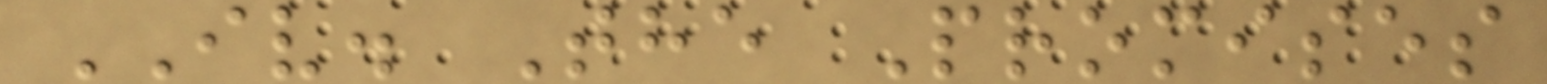IV. The Promises
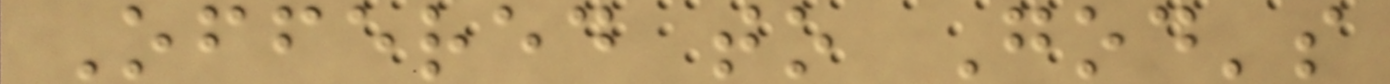Offered to God's
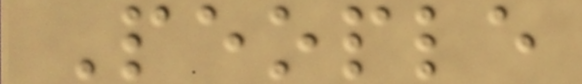People
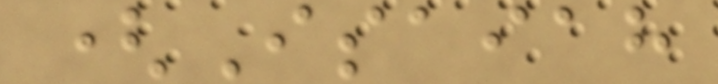(Isaiah
